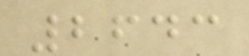2643
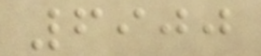6900
